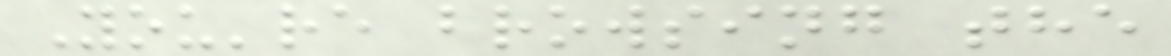You're browsing the
